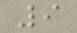9
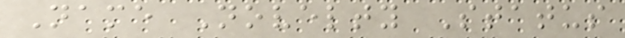Name Novelty Status
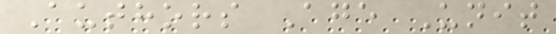Authors Age Unit
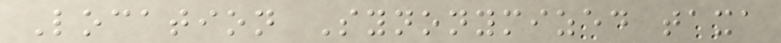Location Synonymized taxa
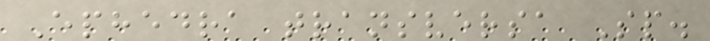Ephedra transversa Sp.
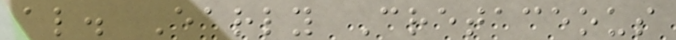al. Early Cretaceous
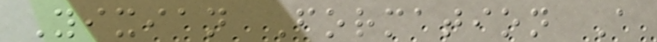Yixian Formation A
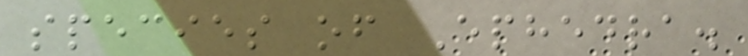species of Ephedra.
